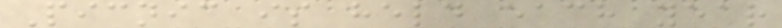Picnic is held each year
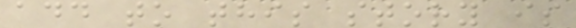add to this story is
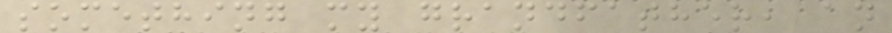something my grandfather, an
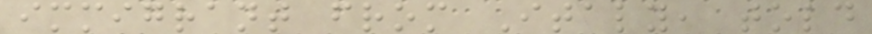immigrant from Italy, told
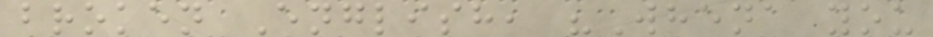broken English, "Whena you
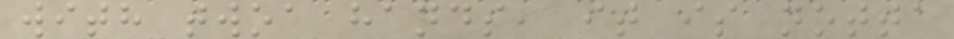with twoa hands, it is notta
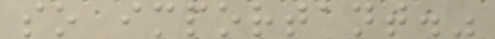so important."
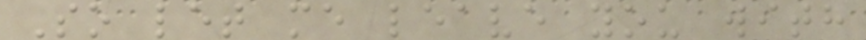So let me leave you with
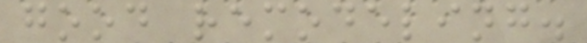good remodeling.
